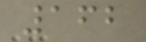162
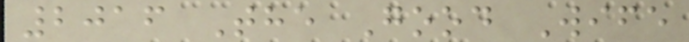2016 The Good Wife
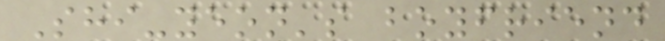Shi-yeon's boyfriend
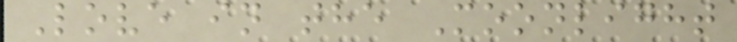Love in the Moonlight
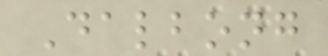Dalbong
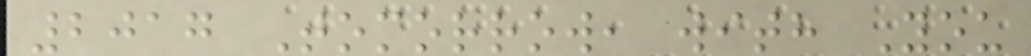2017 Tomorrow, with You
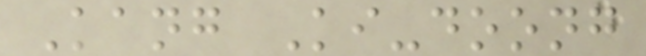Kang Ki-doong
